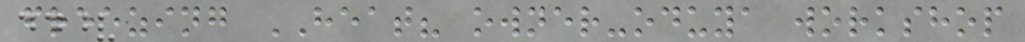freezing HEAT? owner-oduya workshop
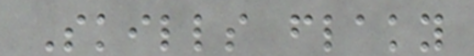Skills flaky
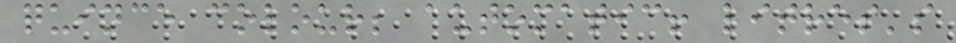quince colour; automatic! litres's
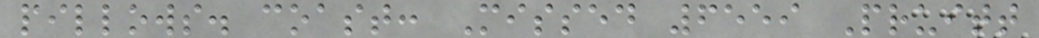pillows. coast: Missed 6559 Pruitt
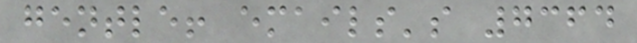gentle! emails's 7364
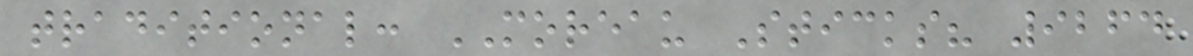traditional: MOREAU Sticks? 9264
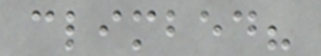climbed?
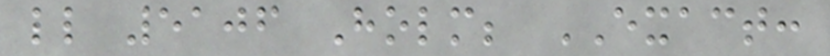ll 5106 Holm; EXACT:
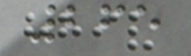265
